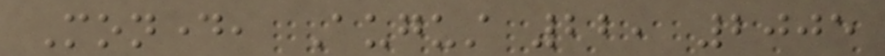Monday, August 22, 2005
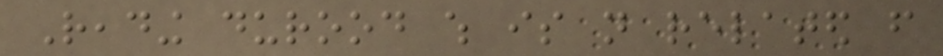Reading durood which is not related from
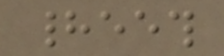hadeeth
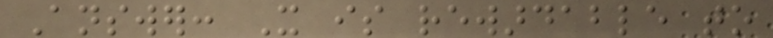Answer: It is rewardable to
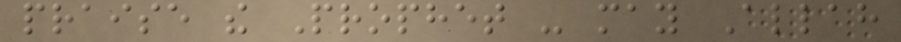praise the Prophet - may Allah
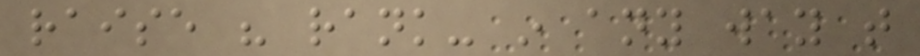raise his rank- in any way that
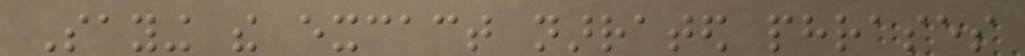Saying the excact narrated phrases
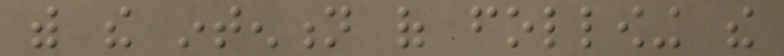with the intention of following the
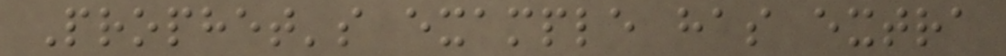Prophet's example has extra
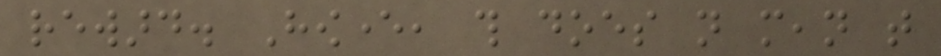reward. However, this does not mean that
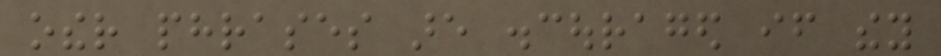other phrases are discouraged if they
